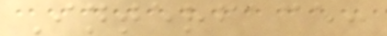Interface:
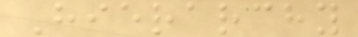Hierarchy
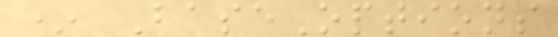* BaseOptions
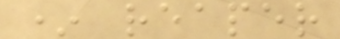* reaper
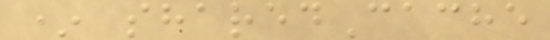* sharedCache
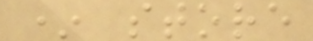* store
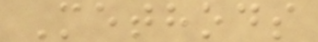Methods
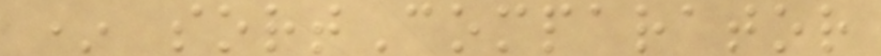* sortComparator
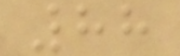88
